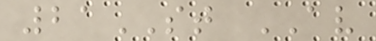21ST AV
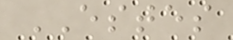ESTES
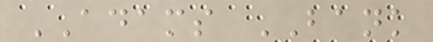ADAMS BANK
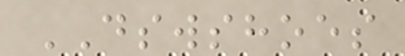DSWSHOES
